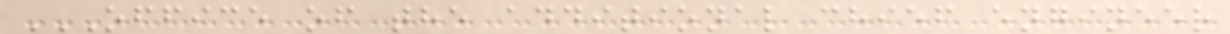OFFICE OF THE ADDITIONAL CHIEF ENGINEER
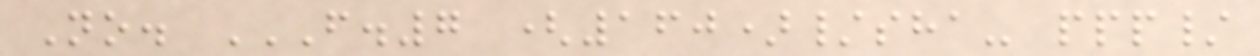No. F.7 (160)/SHA- PPP/
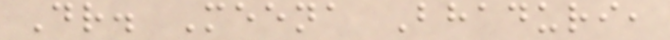Dr. Meena Bhaduri,
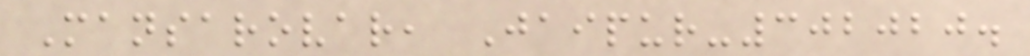Mansarovar, Jaipur-302020.
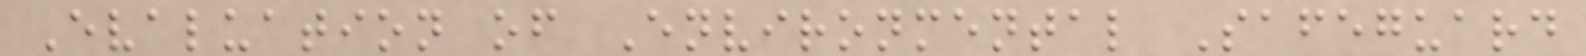Evaluation of Environmental Safeguard
